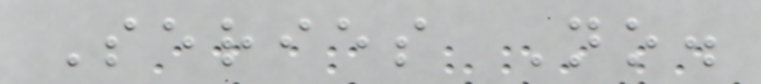Series No.
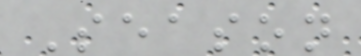Season
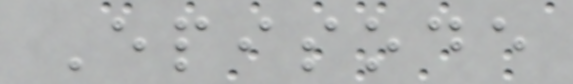Episode
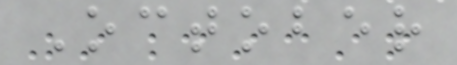October
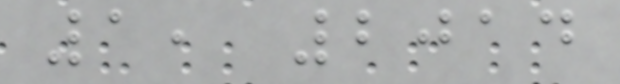1, 2014
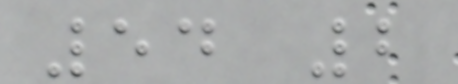54 2
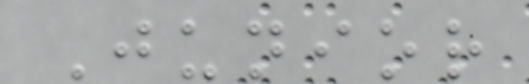Junior
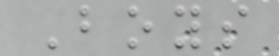Boys
